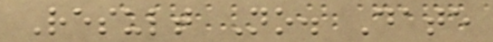Result No. Date
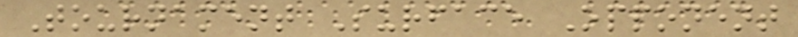Tournament Surface Opponent
